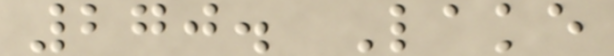270. Lake
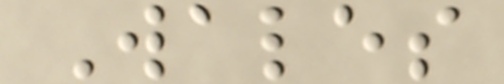Wales
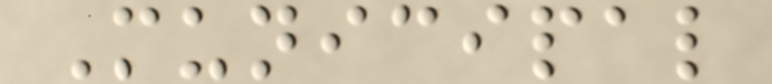Municipal
